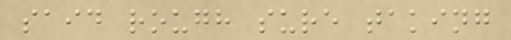said rough sure taking
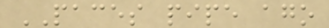PACES pipe ago
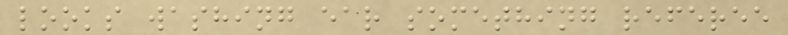looks washing ear something referee
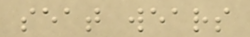seat wears
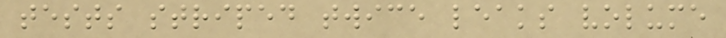tests striped twice leaks volume
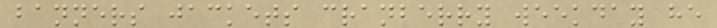banners jackets cranberry weekday he
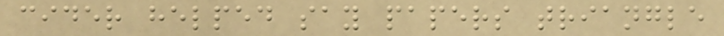cider helped say papers triangle
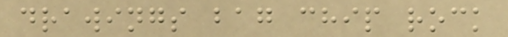drawings bag chip rock
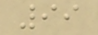99
